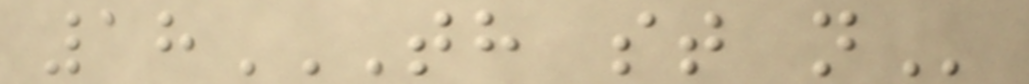18TH ST N
